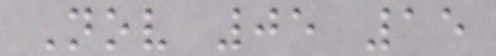Nov 05 15
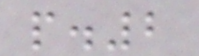p.2
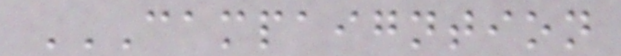CAMPAIGNTION
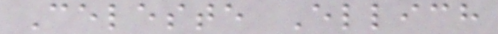Celeste Ellich
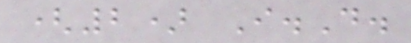(2) I.D.
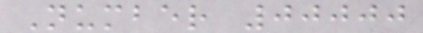Number 00000
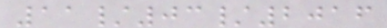11/03/2016
